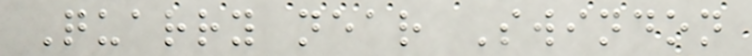Quarry near Swindon
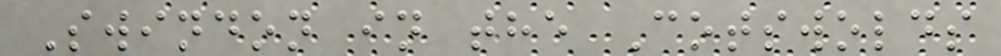Swindon in the Cotswolds
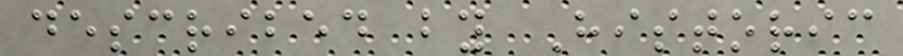described by Historic
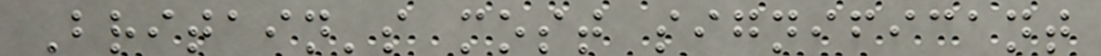Britain's most significant
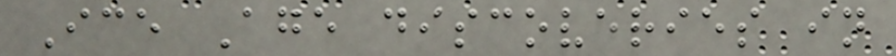Ice Age discoveries in
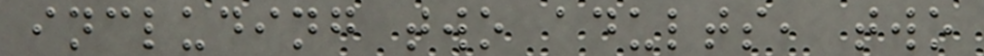including two adults, two
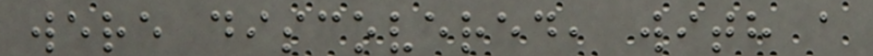were discovered, with a
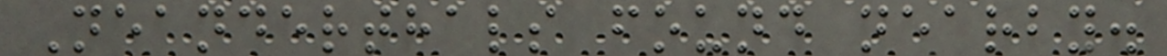Neanderthals found nearby.
